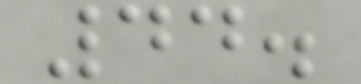44.
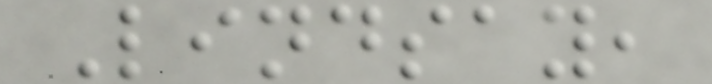Lindsay,
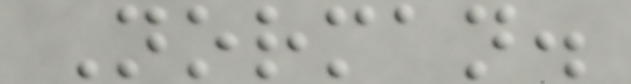Norman.
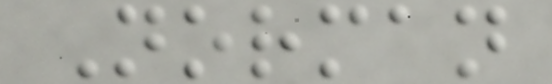Norman
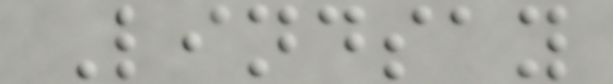Lindsay
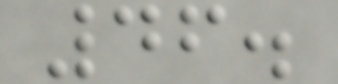46.
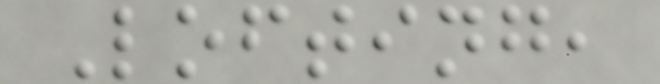Lofting,
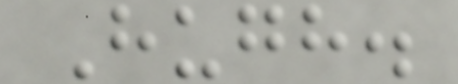Hugh.
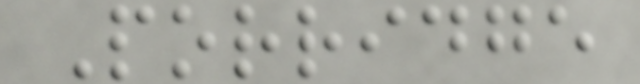Porridge
